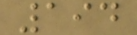194
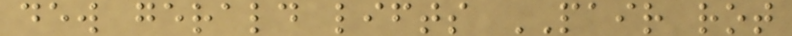dew gerald lifts PAIR rot
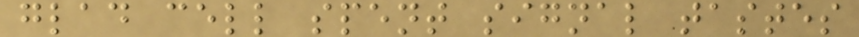glad cell spent signal tastes
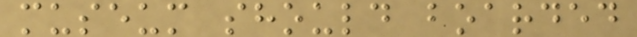museum should boarded
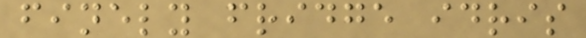finely fridge idris
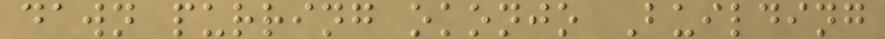dawn purring okonjo Building
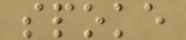spoke
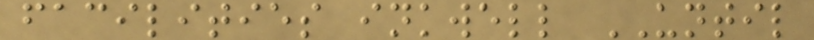facilities inkwell UNTIL
